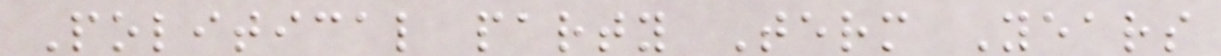Political party Term Years
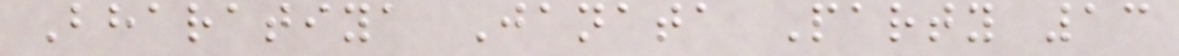Bharatiya Janata Party 13
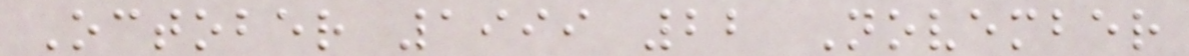October 1999 22 November
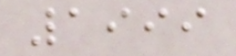1999
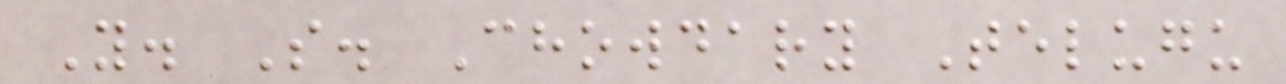Y. S. Chowdary Telugu
